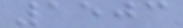1503
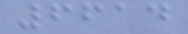6614
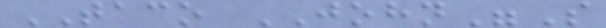TACO JOHN"S
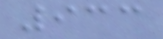933
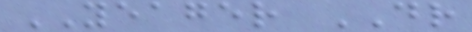YEAGER DR
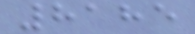8185
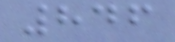846
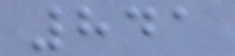841
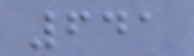641
